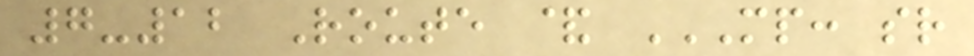7-12 Route & MP: SR
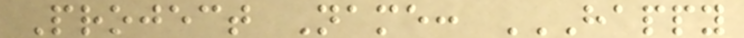Project Name: HAPPY
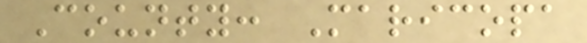County: Maricopa
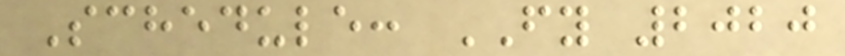Schedule: FY 2020
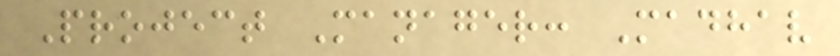Project Manager: Madhav
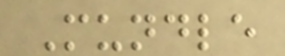Mundle
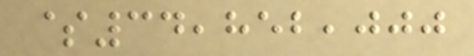$34,852,000
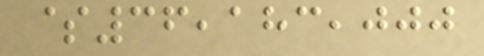$36,183,000
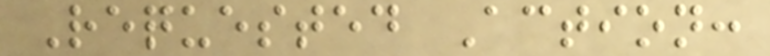Requested Action:
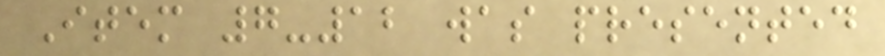Item 7-12 was presented
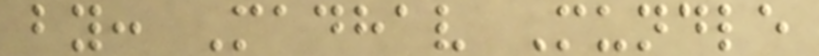by: Madhav Mundle
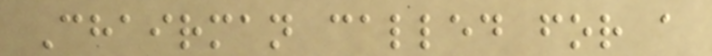Chairman called for a
